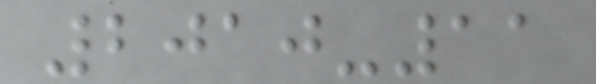2010-11
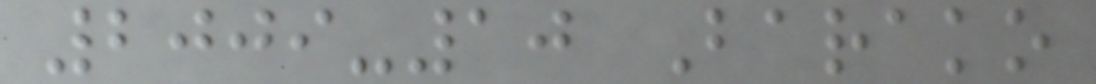2009-10 Barako
